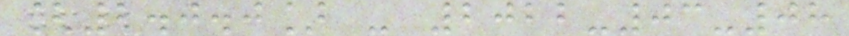[2.0.0] - 2022-03-08
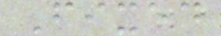Fixed
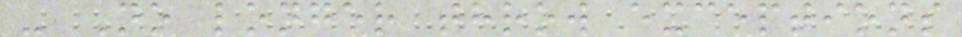- No longer throw exceptions
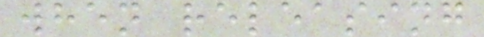when releasing
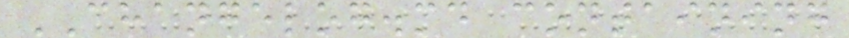CHANGELOG.md containing
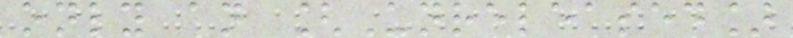only an [Unreleased]
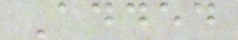Added
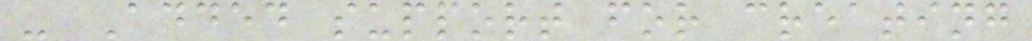- Added support for creating
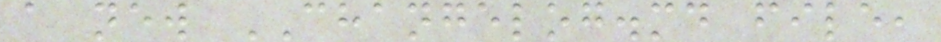a new CHANGELOG.md file,
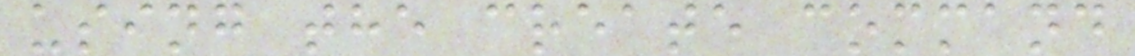using the create command
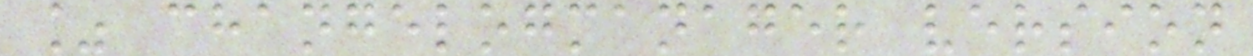% changelogmanager version
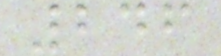246
